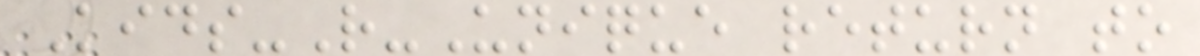Kids-R-Unique return to
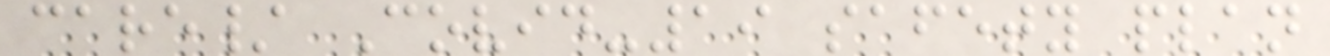care/ Covid-19 safety plan
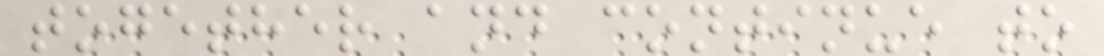together and continue to
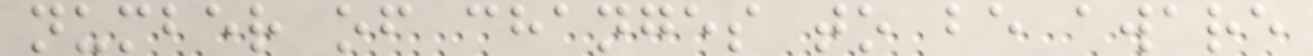number of changes to be aware
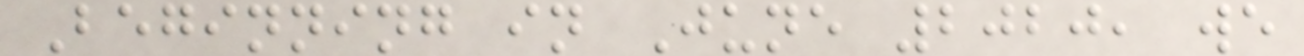Beginning in June 2020, we
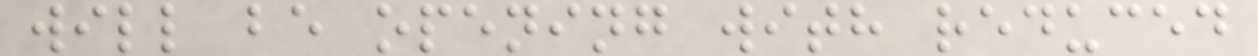will be opening with reduced
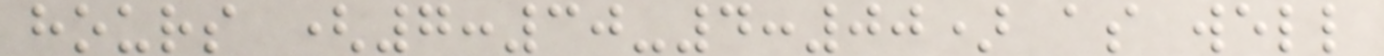hours (7:30-4:00) as well
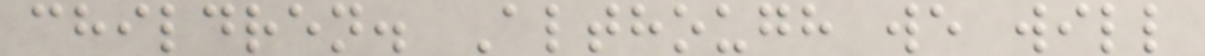children. Although we will
